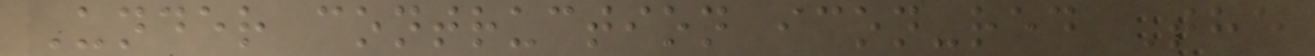Under contruction icon-red The
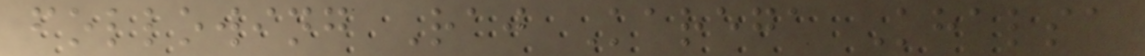following Raj Karega Khalsa
